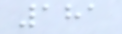181
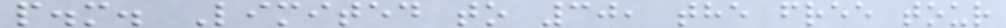p.m. Limited to 30, the free tour
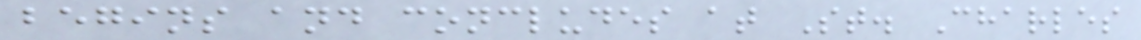begins and concludes at St. Charles
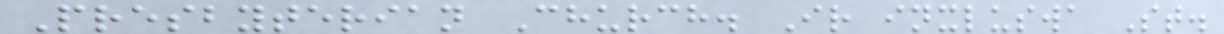Presbyterian Church. Ir inxluswa St.
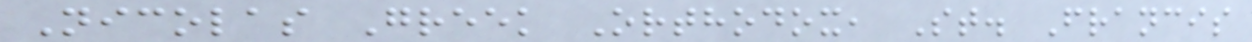Nicolas Greek Orthodox, St. Francis
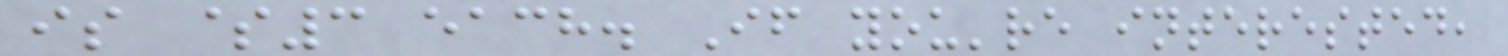is $3 each. If you're interested,
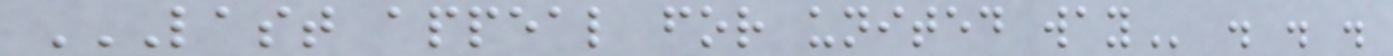LAST APPEAL FOR UNITED WAY . . .
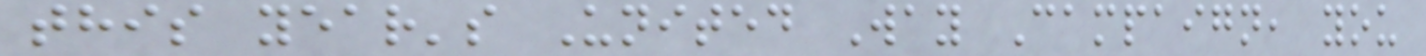this year's United Way Campaign, you
